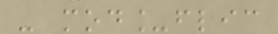- mod_flic
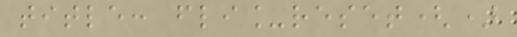title: fli_reset()
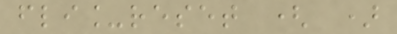fli_reset ( )
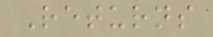Returns
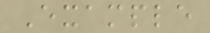Example
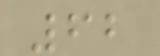62
